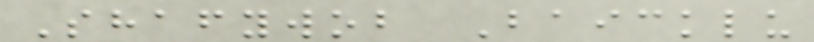Shafywob Baicklu
